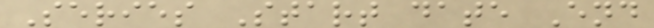Series Start date End
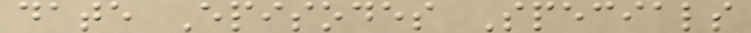date Episodes Specials
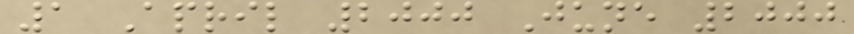1 April 2000 June 2000
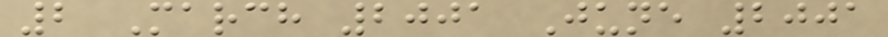2 March 2001 June 2001
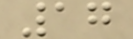17
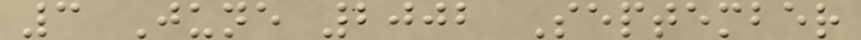3 June 2002 September
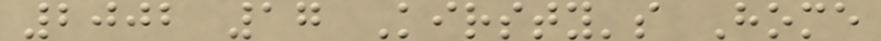2002 17 Kirsty's Home
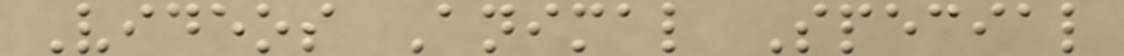Videos Animal Special
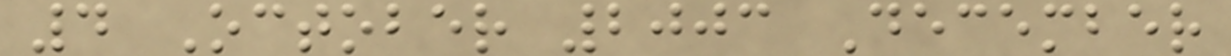4 October 2003 December
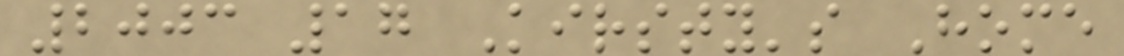2003 17 Kirsty's Home
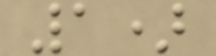1)
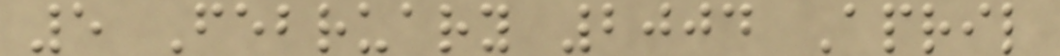5 February 2004 April
